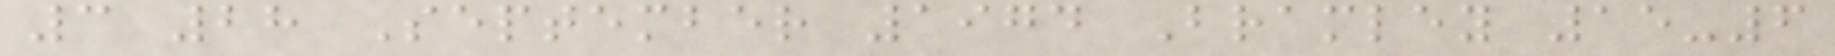3 28 September 1974 Bramley 15-6
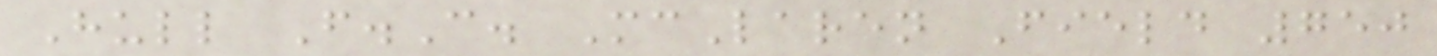Hull F.C. McLaren Field 750
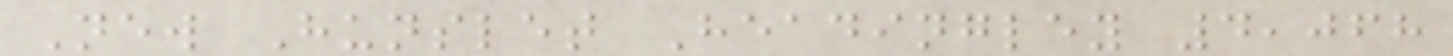New Hunslet Headingley 4,068
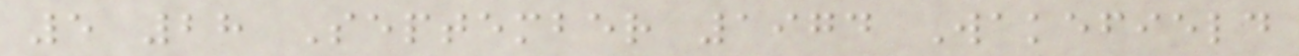5 28 September 1974 Wakefield
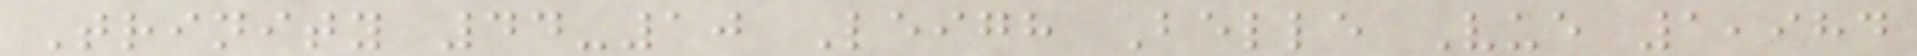Trinity 44-10 Leigh Belle Vue 1,984
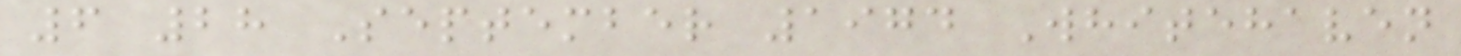6 28 September 1974 Whitehaven
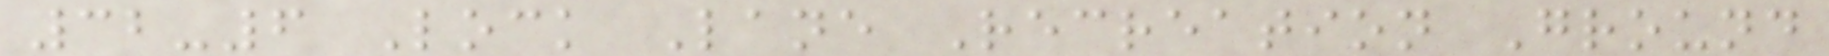32-6 Lock Lane Recreation Ground
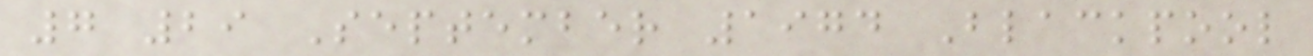7 29 September 1974 Blackpool
